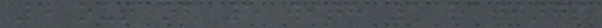4 out of 5 with 1 ratings
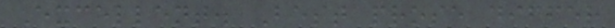Excellent. Best prose differ
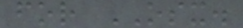for OSX.
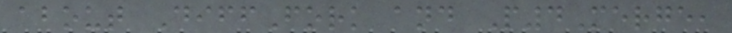about DiffFork and P4Merge,
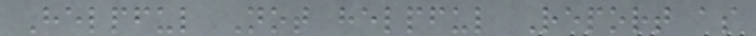Helpful Not helpful Report as
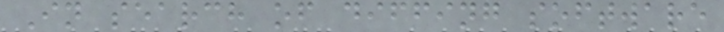In search of diffing software
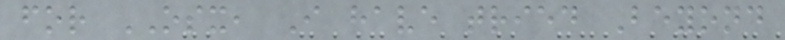for OSX, I have tried Beyond
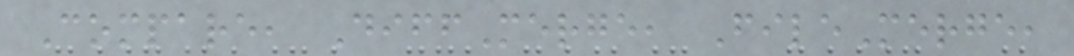Compare, DiffMerge, FileMerge,
